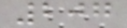207
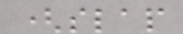(slap
